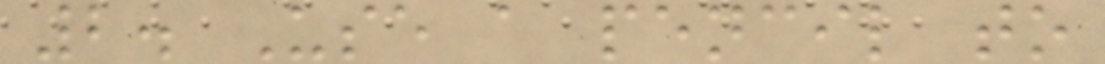2. Use a pencil to
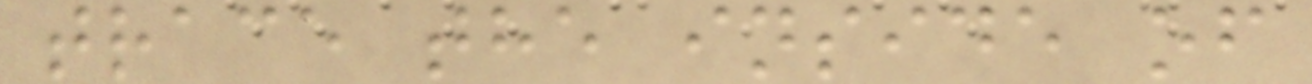trace the inside of
